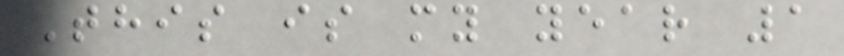This is my year 1
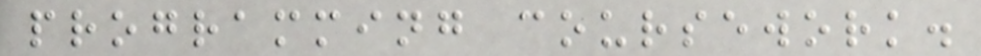programming coursework.
